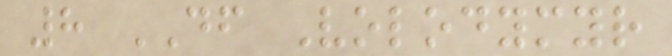8 DF Volodymyr
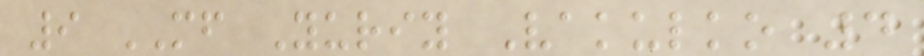9 MF Yuriy Vakulko 4
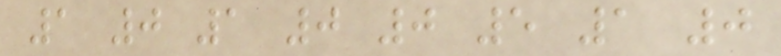1 0 1 0 0 5 1 0
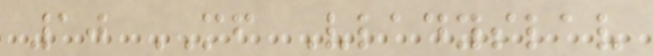10 MF Vladyslav
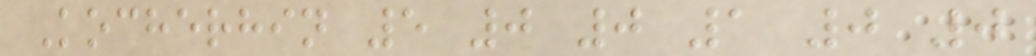Kocherhin 5 0 0 1 0 0
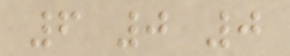6 0 0
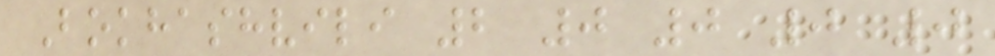Bokhashvili 2 0 0 0 0
